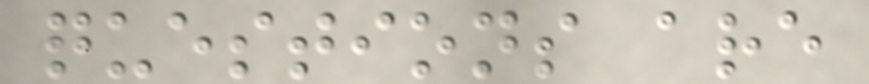questions are
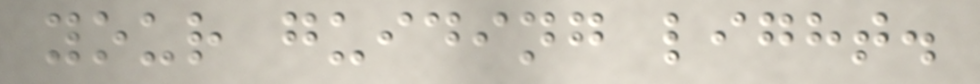your guiding light.
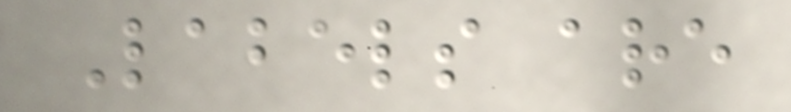Labels are
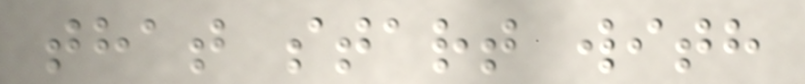that start with
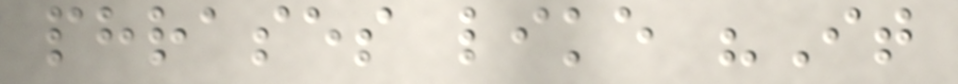phrases like "It
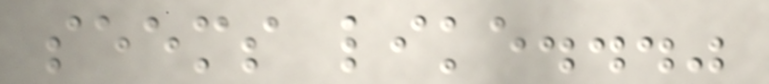seems like..."
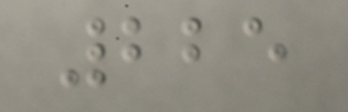225
